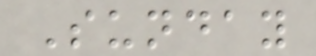Sunday
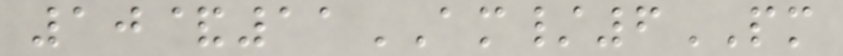10&11AM/6PM
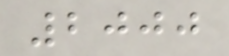2000
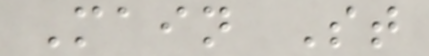Main St
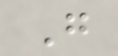G
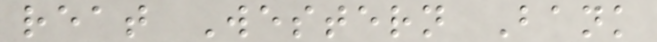reat Western Bank
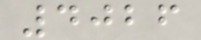4026
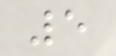5
